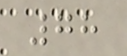78
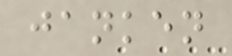janken
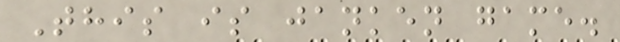This is janken game.
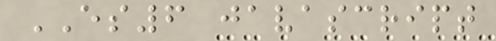ES6 javascript
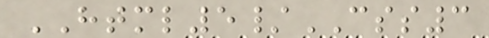HTML5/CSS3
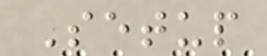Setup
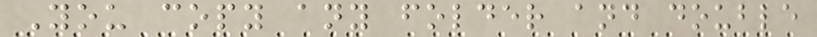You copy any folder and double
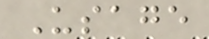Usage
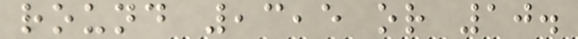round ,3,5 or 10.
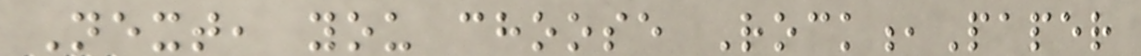Next, you choose Rock,Paper
